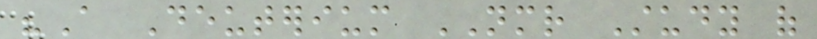"A Deuterium NMR Study of
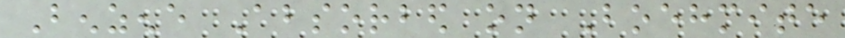Benzene Absorbed on Boehmite
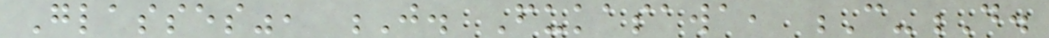Glasses", J. Fukasawa, C-D.
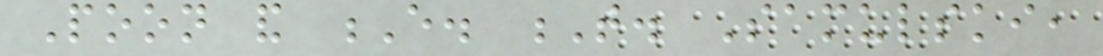Poon and E. T. Samulski,
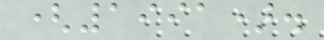(1991).
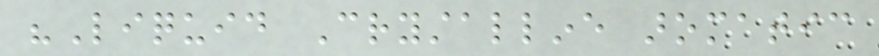"Liquid Crystalline aromatic
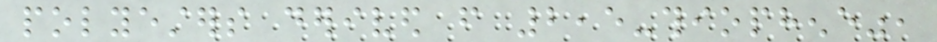polyesters derived from 2,5-thiophene",
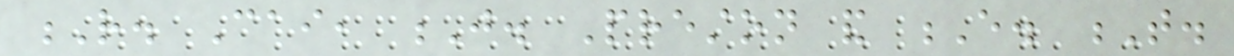R. Cai, J. Preston and E. T.
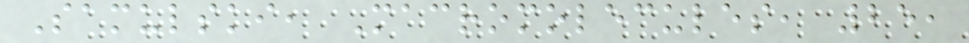Samulski, Macromolecules, 25,
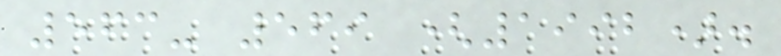563- 569 (1992).
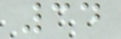34
